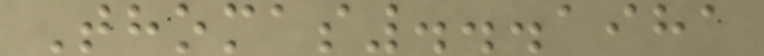Thomas...1981
